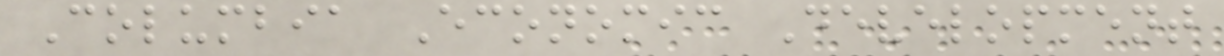Columbia Economic Development
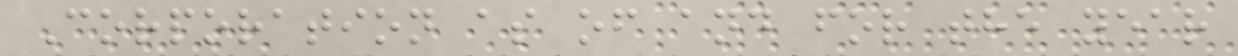Corporation as of and for the year
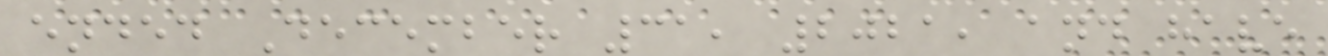ended December 31, 2021, and have
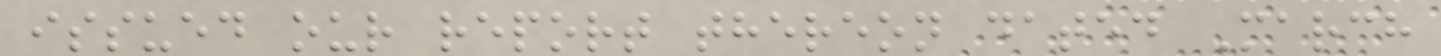issued our report thereon dated March
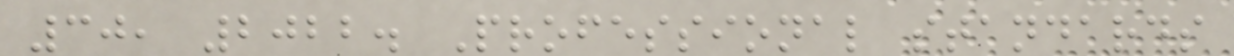30, 2022. Professional standards
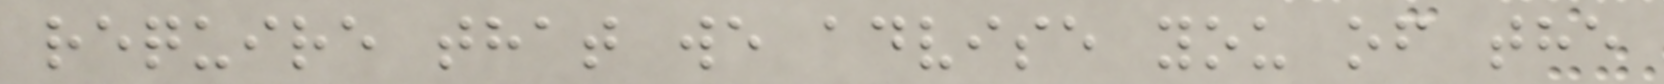require that we advise you of the
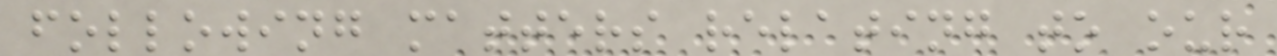following matters relating to our
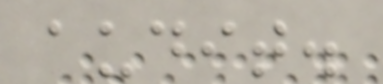audit.
